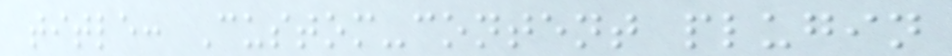title: Custom-content plugin
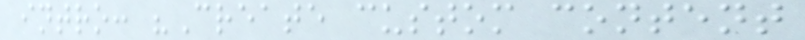intro: "Create custom content
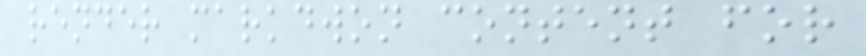render markdwon content for
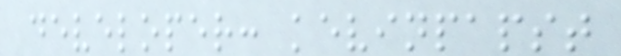developer: kevinpapst
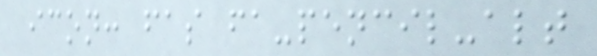icon: fas fa-pencil-alt
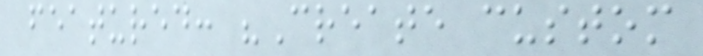featured: "Create custom
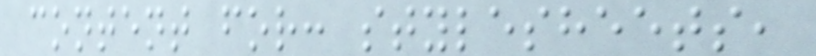content for: stylesheets,
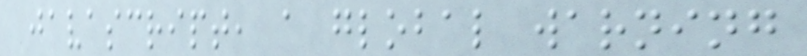javascript, a global warning
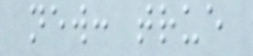new: true
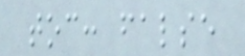toc: false
